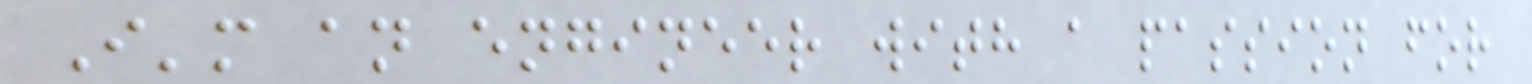I'm an engineer with a passion for
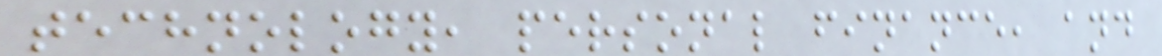technology, personal finance, and
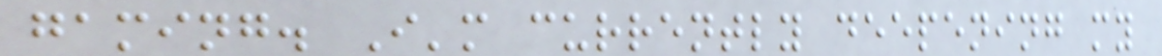gaming. I'm currently deepening my
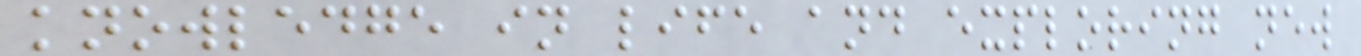knowledge in life and exploring new
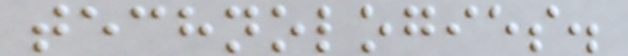technologies.
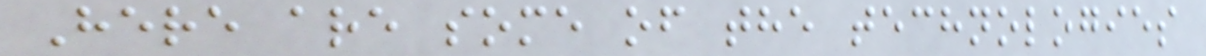Here are some of the technologies
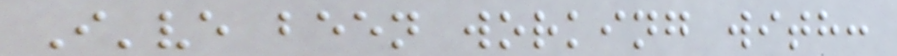I've been working with:
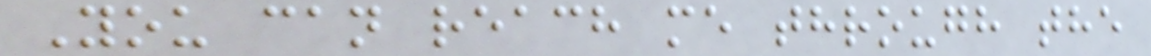You can reach me through the
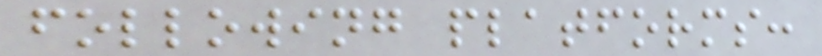following platforms:
